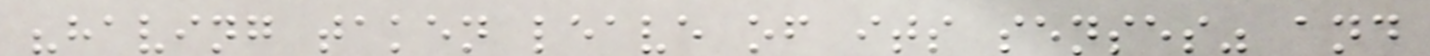"having taken leave of its senses" and
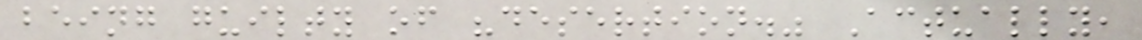being guilty of "desertion." Actually,
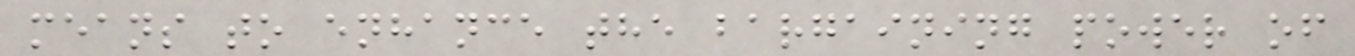means to enhance the bargaining power of
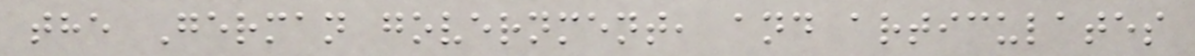the German government, and articulates
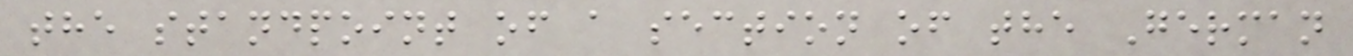the standpoint of a section of the German
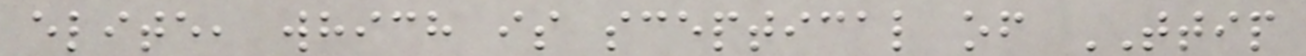elite, which is sceptical of TTIP
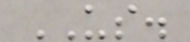US.
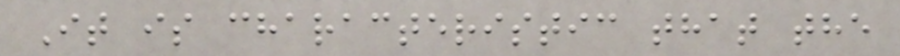It is characteristic that the
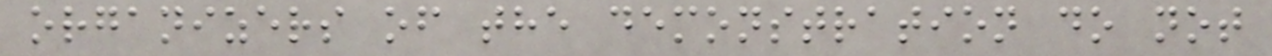organizers of the demonstration do not
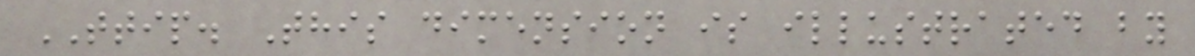TTIP. This dimension is illustrated by
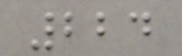224
